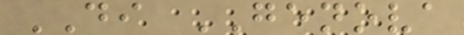DI GENOVA
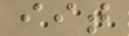iit
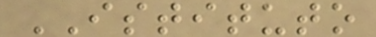ISTITUTO
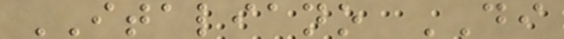ITALIANO DI
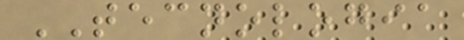TECNOLOGIA
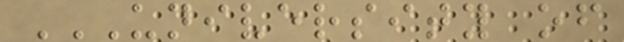UNIVERSITY OF
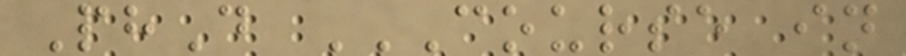PhD COURSE IN
